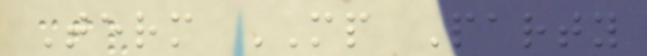Term MP Party
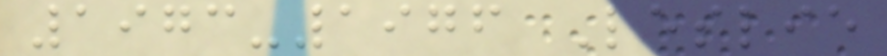1973-1976 Leslie
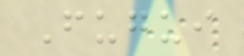Fugui
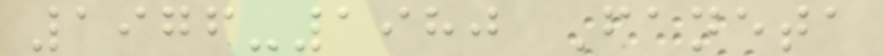1976-1980 Faneta
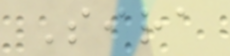Sira
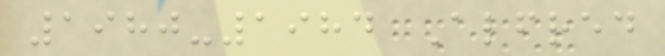1980-1984 Alfred
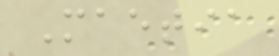Maetia
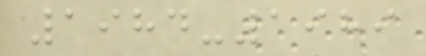1984-1989
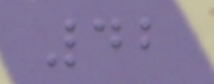42
